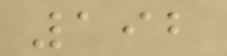192
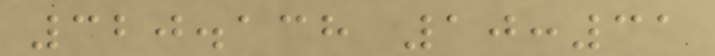320.138 10:31
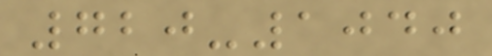720-1040
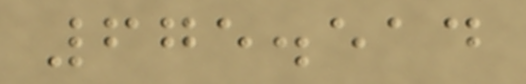675.514
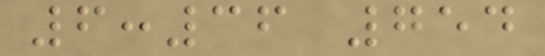6:36 754
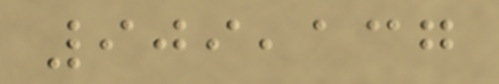909,137
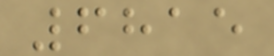6815
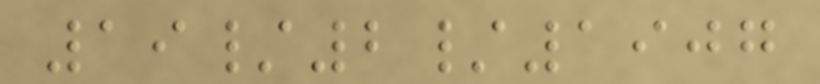19/2/1907
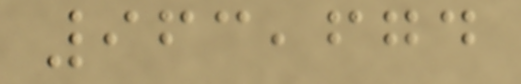963,674
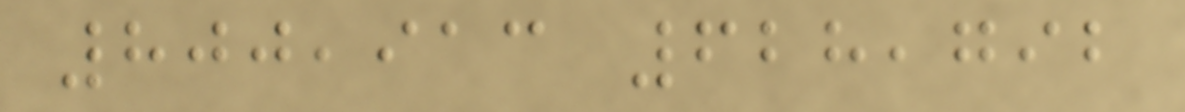800,913 628,792
